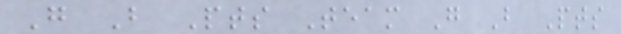G B Pts Team G B Pts
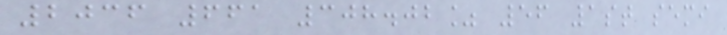2036 661 308.02% 56 1st semi
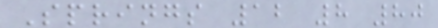Springs 12 8 80
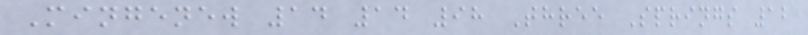Mingenew 14 14 98 Three Springs 12
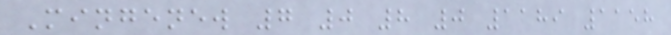Mingenew 7 0 8 0 1189 1158
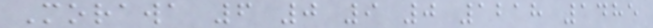Morawa 6 0 9 0 1218 1485
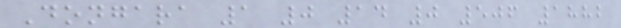Dongara 1 0 14 0 506 1882
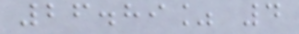26.89% 4
